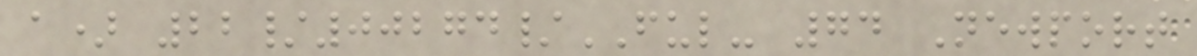a) 22/00274/FUL- 74 Newport
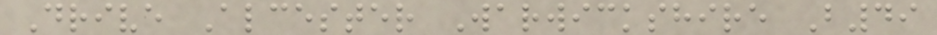Drive Alcester Warwickshire B49
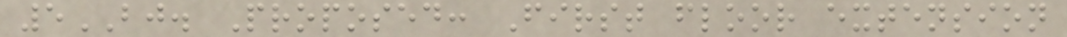5BJ. Proposed: First floor extension
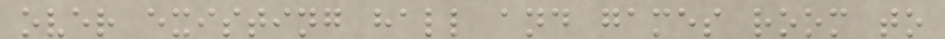over existing hall and games room to
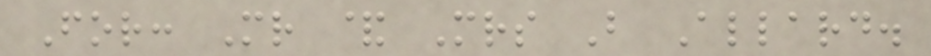For: Mr & Mrs B Allard.
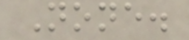None.
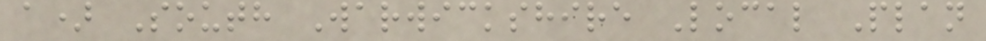a) South Warwickshire Local Plan
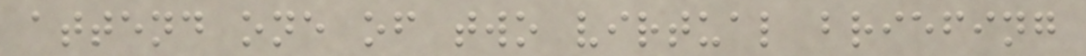attend one of two virtual briefing
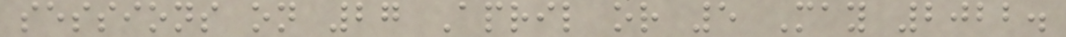sessions on 27 April or 5 May 2022.
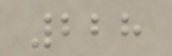228
